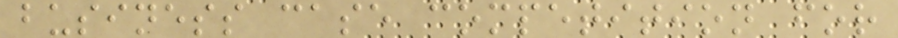business case competition for
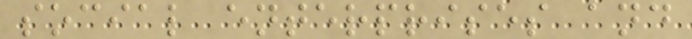social enterprises and
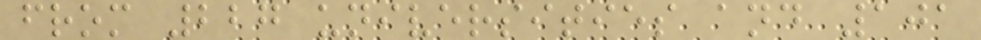from 227 universities and 101
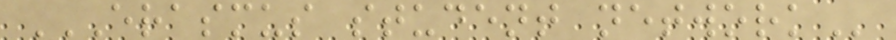ERASMUS STUDENT NETWORK
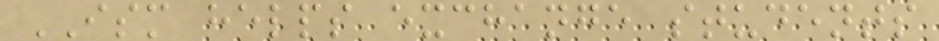ISM helps exchange students
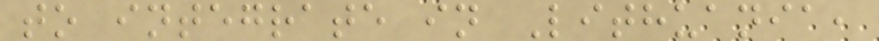to integrate in Lithuania,
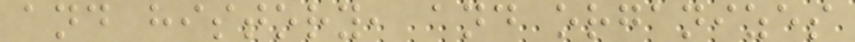and history, and organizes
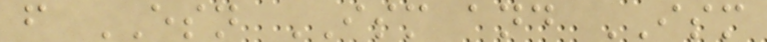f ESN ISM and ISM
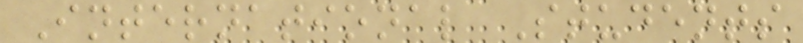International Students
